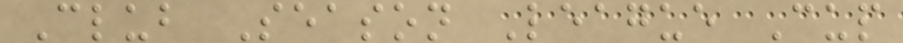Club Season League Cup
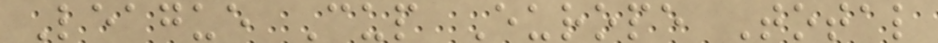League Cup Europe Total
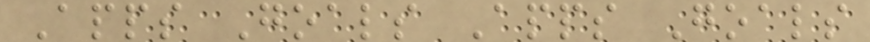Apps Goals Apps Goals
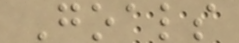Goals
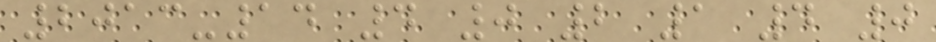2013-14 4 0 2 1 4 0
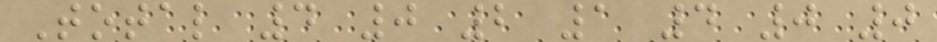Total 4 0 2 1 4 0 0
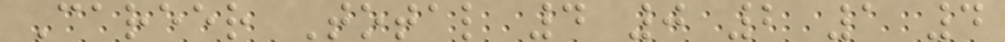Career Total 4 0 2 1 4
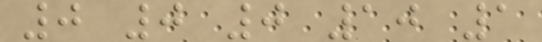0 0 0 10 1
